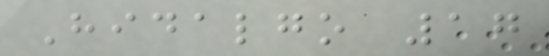Hidalgo 17
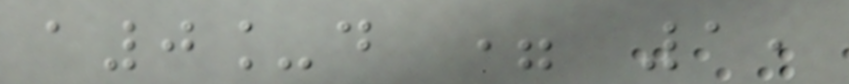a0_d = 1,
